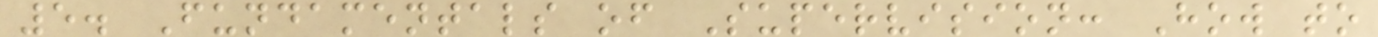5. Fundamentals of Supervision: How to
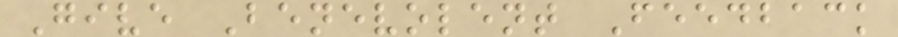Give Benevolent Feedback
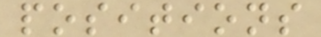positions
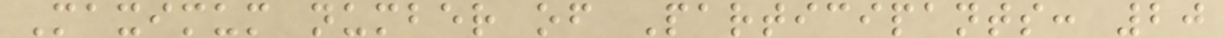Maximum number of Participants: 20
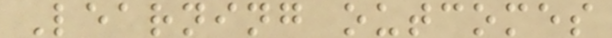Learning outcomes
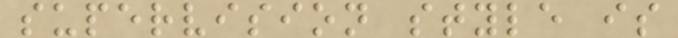supervision style is
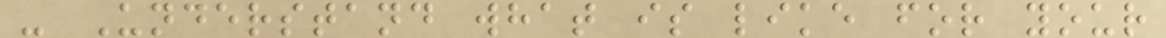- Understand what is like for your
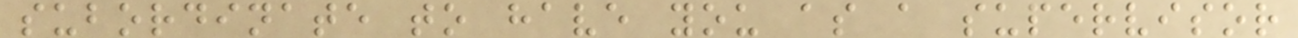subordinate to have you as a supervisor
